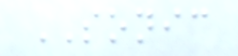SONIC
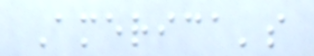America's
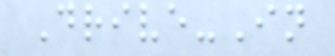Drive-In
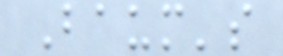Baum's
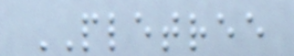PLETREE
